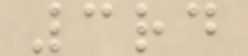3rd
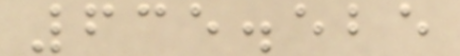635.525
